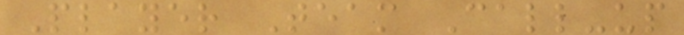Player Team Call-up
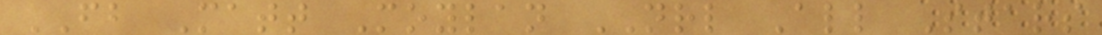FB Matt Moylan NRL All Stars
